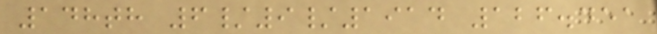148th 6/9/1914 126.451
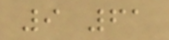9 61
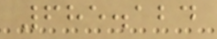685.124
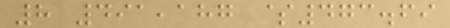8 491,187 $473.69
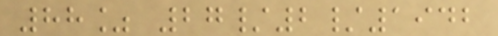88% 27/2/1942
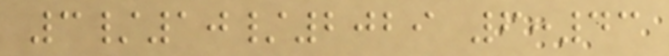3/10/2029 6:43
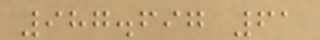987.697 61
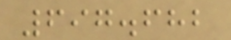697.682
